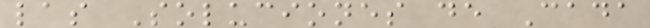las Soluciones de Cada
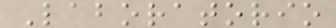Laboratorio
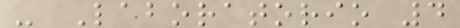- Laboratorio 4
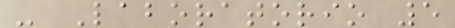- Laboratorio 5
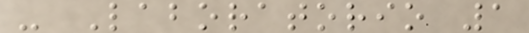- Laboratorio 1
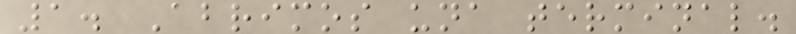1. Abrimos una terminal.
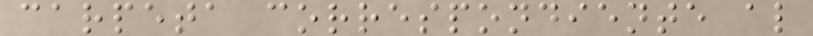carpeta correspondiente al
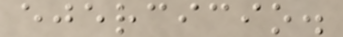ejercicio.
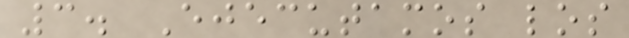3. Ejecutamos los
